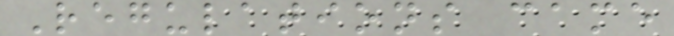Regulations came
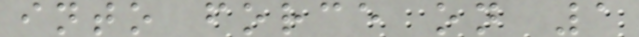into force on 1
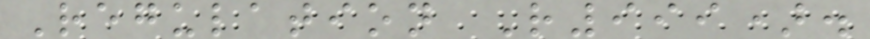Regulation R999).
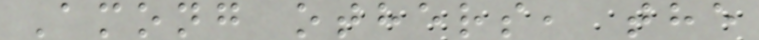Among others, the
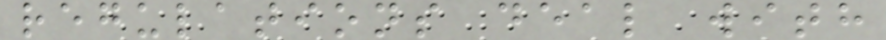regulations deal with
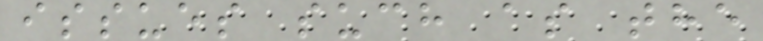issues such as the
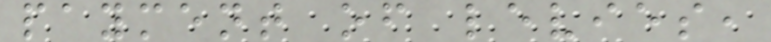payment of levies,
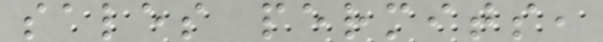sales permits,
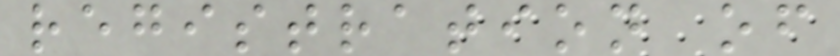registration of
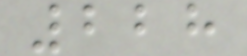228
